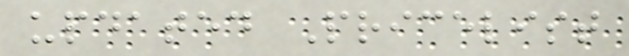updated Pricelist
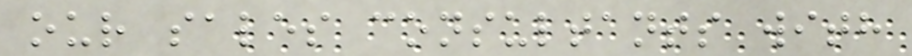our sales consultants with
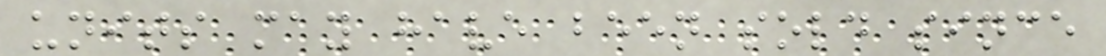units may have been sold since
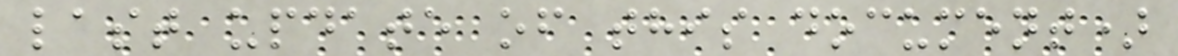last update of this document)
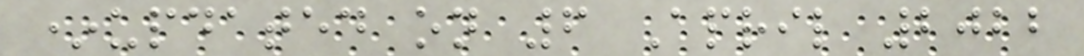*updated on 6 April 2022
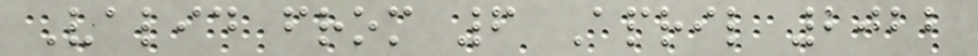Valid from 6 April 2022
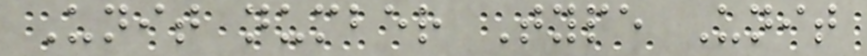Unit number Type Unit
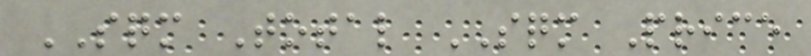SQM Total SQM Price
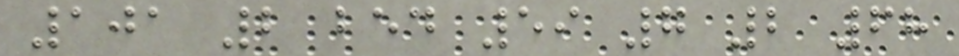101 2 bed 59 7 2 68
